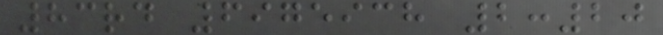83rd 6975938 2:20
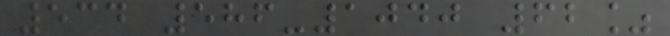534 586-1040 62%
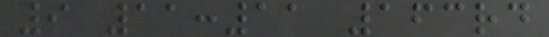9 11:11 163rd
